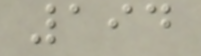194
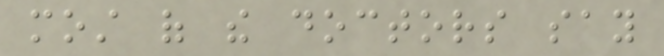most of the doctors say
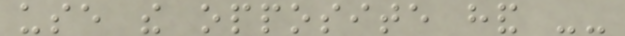use the opposite hand --
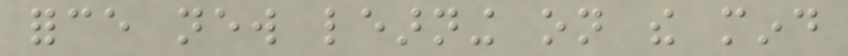force new learning on the mind
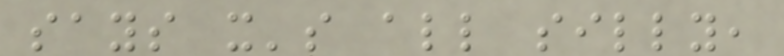says it's all silly,
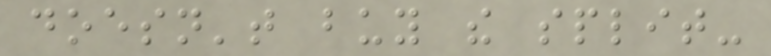doesn't buy the split-
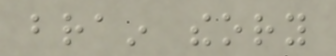brain theory
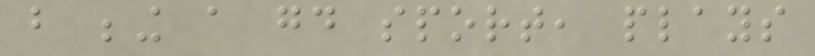but being a good sport, plays
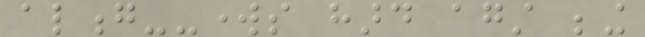along--works hard against being
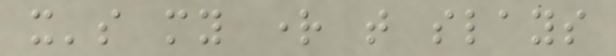it's my right that slays
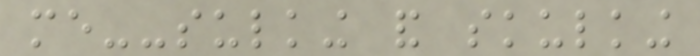me--sulking and skulking
